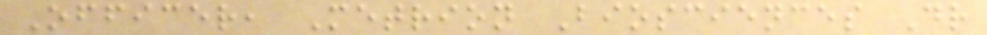Officer, Metrion Biosciences Dr
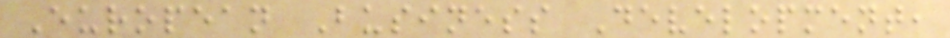European Business Development,
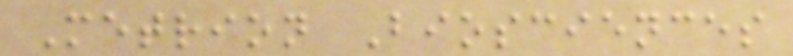Metrion Biosciences
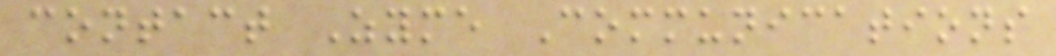contact Zyme Communications
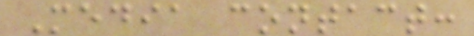Media contact:
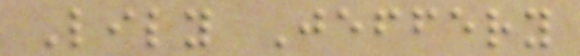Lily Jeffery
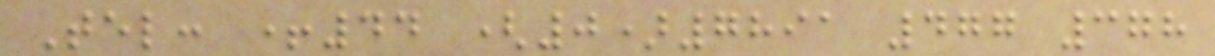Tel: +44 (0)7891 477 378
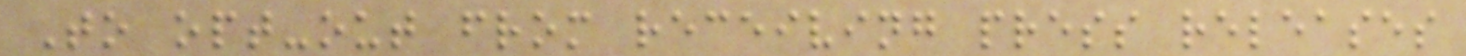To opt-out from receiving press releases
